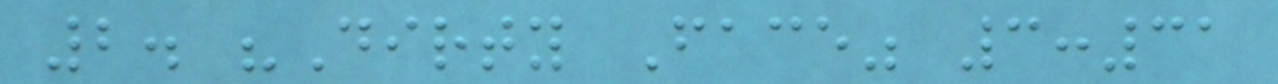2. "Dirty Face" 3:31
